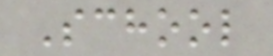School
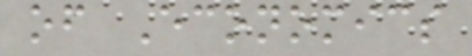of Economics
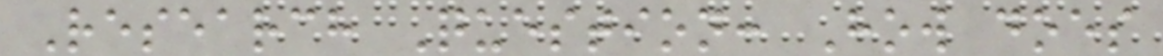Research Question: How does
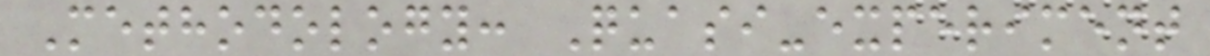Methodology: Quasi-experiment
